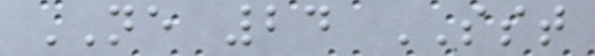NE 24 SST
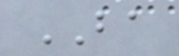BA
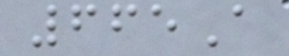665A
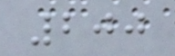200
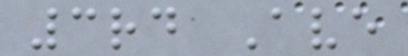3rd Ave
